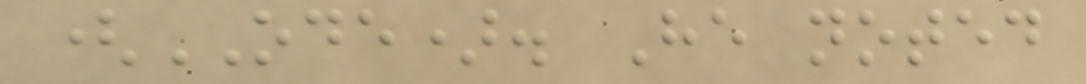(ODE). He noted
